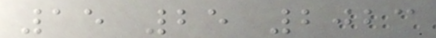15 25 2023
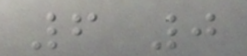6 0
